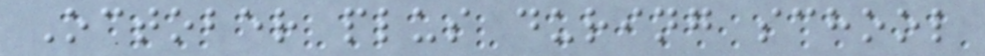October plus during school
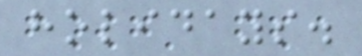holidays.
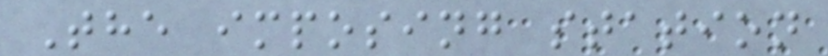The imposing station
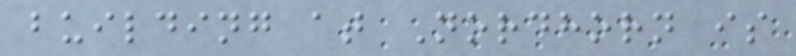building at Nordhorn is
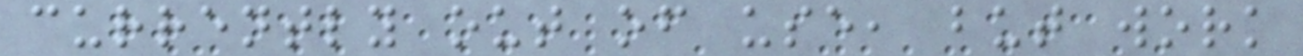currently out of use, but work
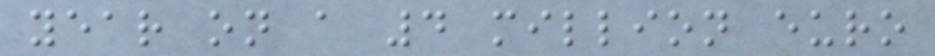year on a 4 million euro
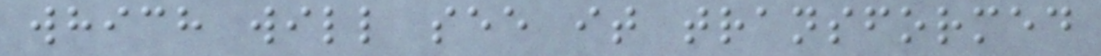which will see it transformed
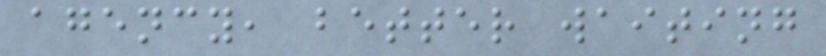agency, better waiting
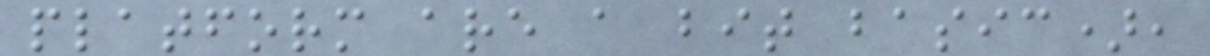platform are a bit basic),
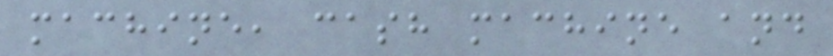machine, cash machine and
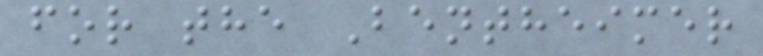for the Bentheimer
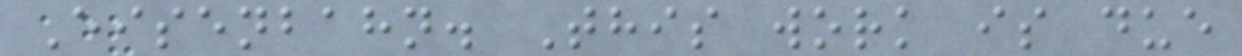Eisenbahn. This work is due
